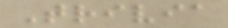Trivia
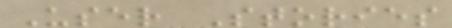User Stories
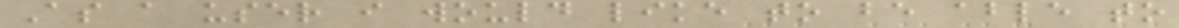As a user i would like to be able to
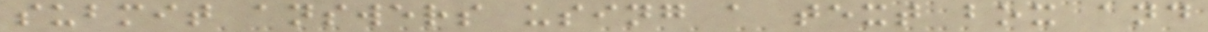submit answers using a text box and
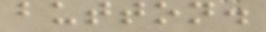button.
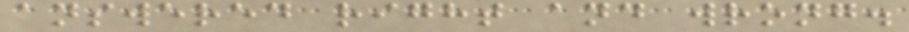answered right and wrong.
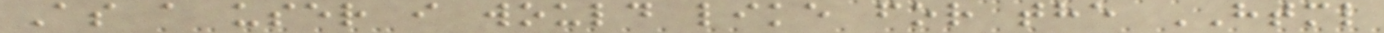As a user i would like for the HTML
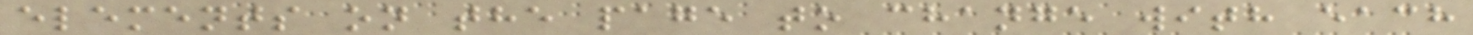elements on the page to change with each
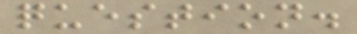question.
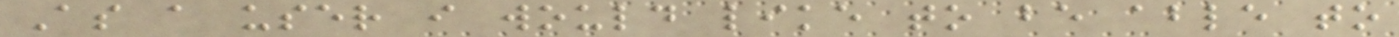As a user i would like to be able to
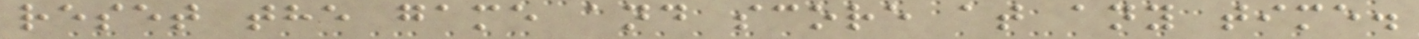reset the game and score at any time.
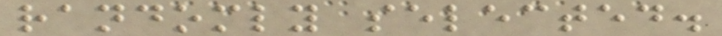randomly selected.
